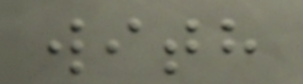with
